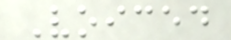Voiced
